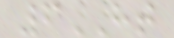6HT
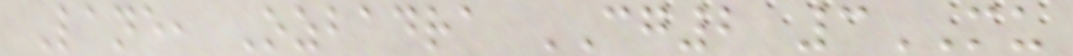Lane, Ozbadra CG2 3MU
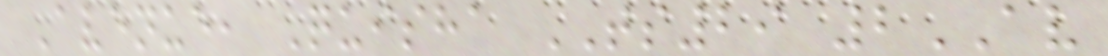Avenue, Quisha TS29 2AV
